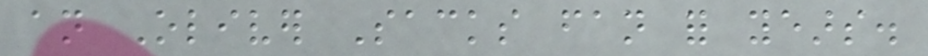an Oliver Sacks fan for years.
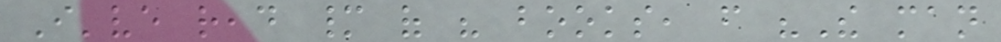I've read many of his books, from "The man
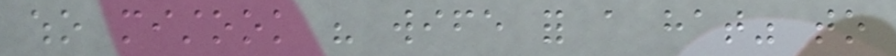who mistook his wife for a hat" to
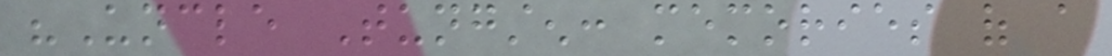"Uncle Tungsten: memories of a
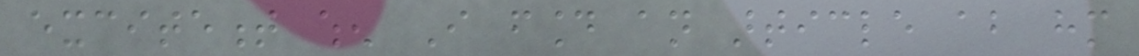excitement when I found an article about him
